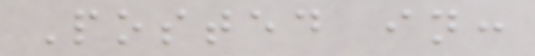Posted in:
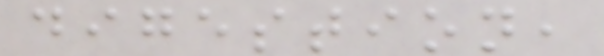digestion,
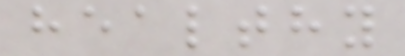healthy
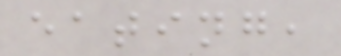eating,
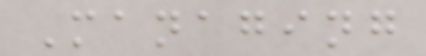Managing
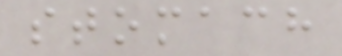stomach
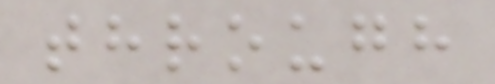through
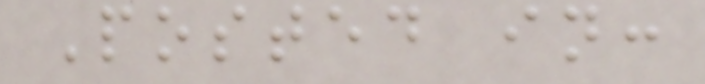Posted in:
